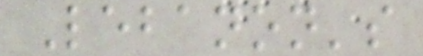Lebanon's
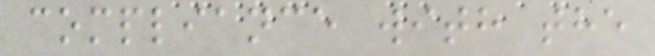compliance with the
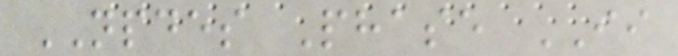NPDES Phase II
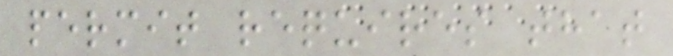permit requires that
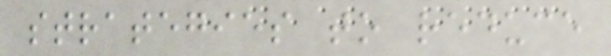strategies to reduce
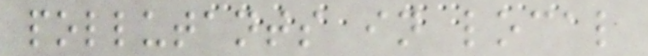pollutants in local
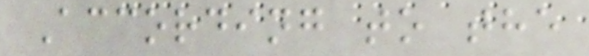According to the
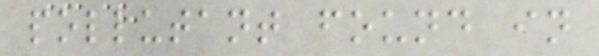pollutant found in
